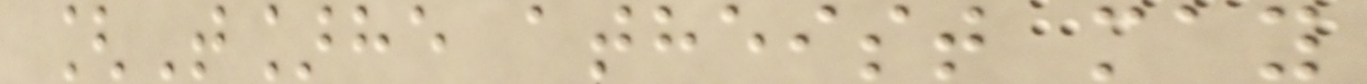[T]he atheist may
